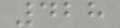428
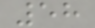58
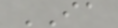IA
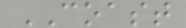COAST
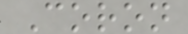Coron
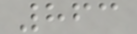863
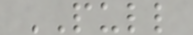PULL
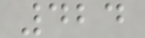424
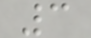3
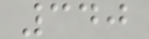340
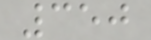350
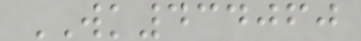WK434060
